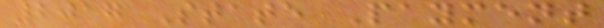2017 State Payment
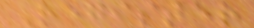Register
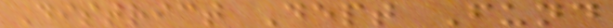District Dept Fund
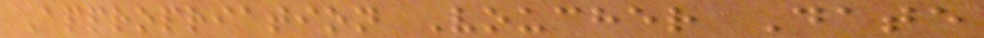Appropriation Voucher Date
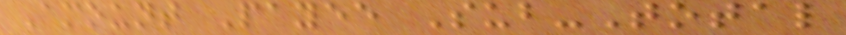Amount Payee Sub-Total
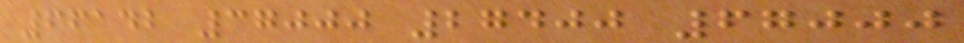66142 37000 27400 67000
